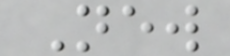New
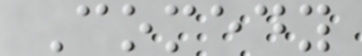Comedy
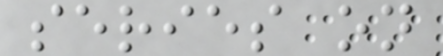series on
